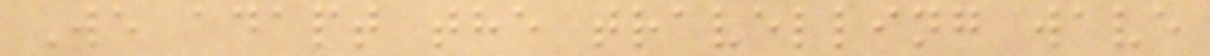We adapt the travelling wave
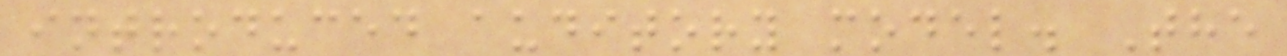introduced auditory model. The
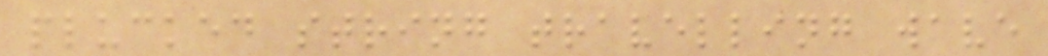plucked string travelling wave
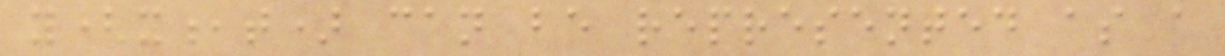y(x,t) can be represented as a
